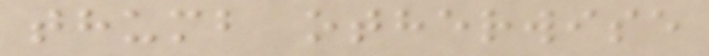thumb otherwise
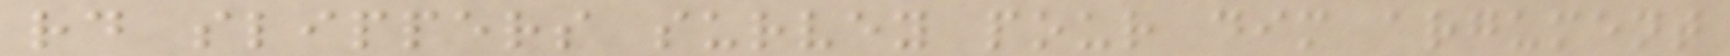rd slippers survey pour dim argument
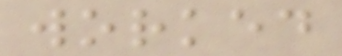worked
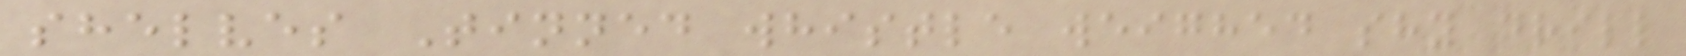shelves Tinned whistle weighed shy drill
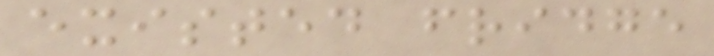existed fridge
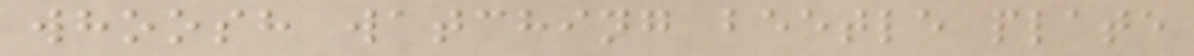whoosh watching beetle plate
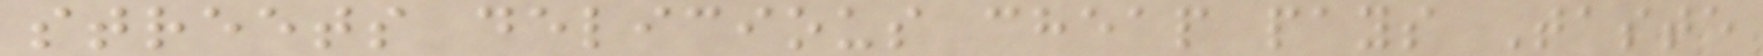streets delicious cheap pays Taste
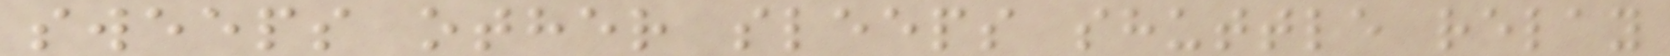sweeps other sleeps shuttle relay
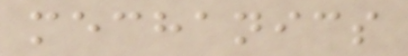mechanics
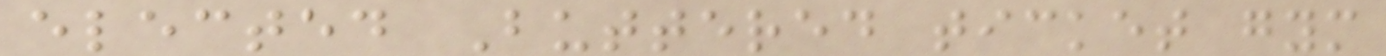elected Buttered ticket gym
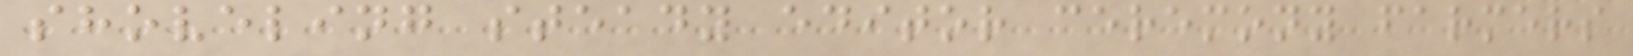shoveling steady editor ceremony farmers
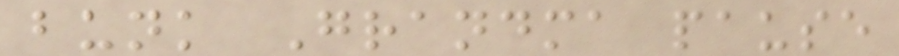bunk Grandma pause
